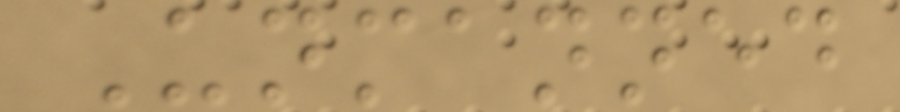Unmanned
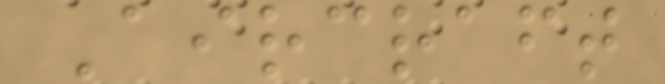Aircraft
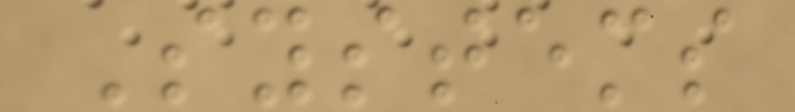Systems
